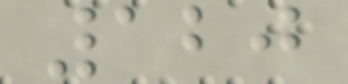120
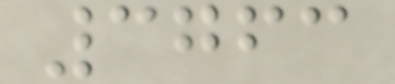3763
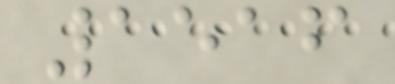1516
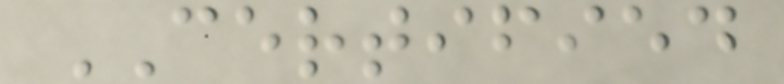CERTIFIED
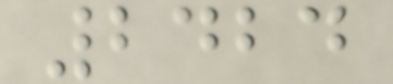2424
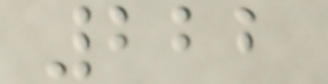222
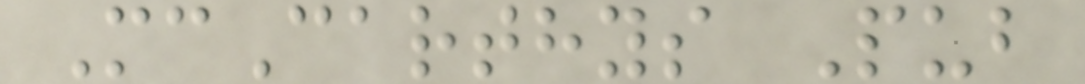McCarthys Pub
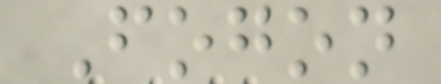Fogon
